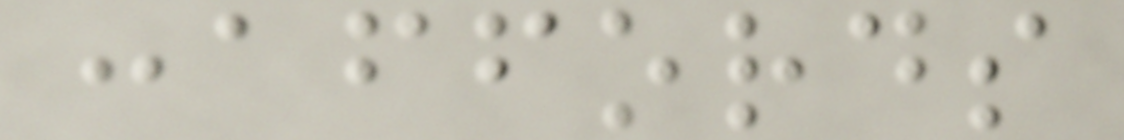:affords
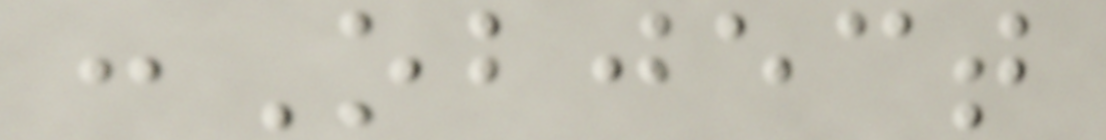:Object
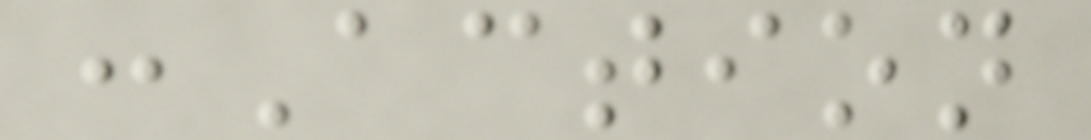:Action
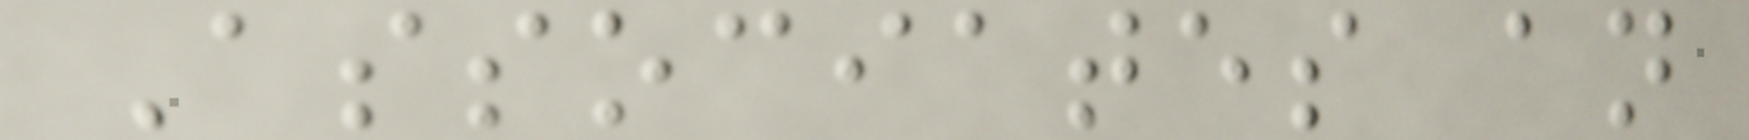Associates an
